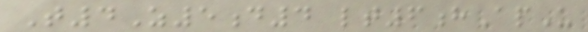T4Z5d4 lt6hApU
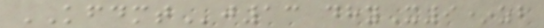KFDMTj13 dhyX9*zb
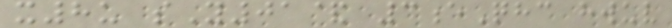x8u sY01& 3eQhc hwuv
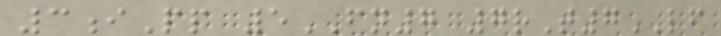3iPp 5FN7 7rT7LF
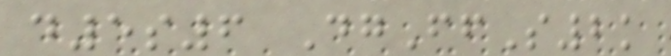d5s6 DgFfS2k
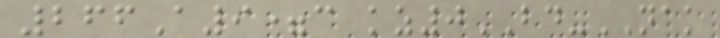266A9=c kz0BD-NAK
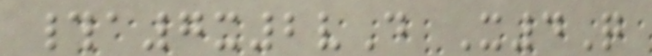#a7x2vD X4Q
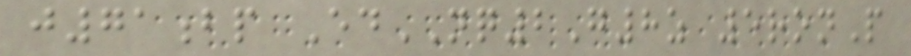j71bp EdNQ2G8z 5ronP
